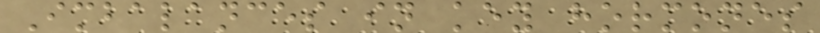Imbalances in key hormones
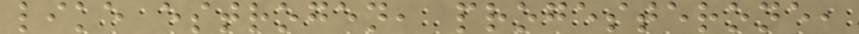like estrogen, progesterone,
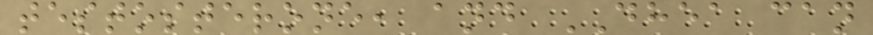testosterone, and DHEA can
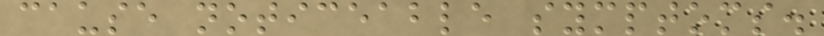cause noticeable symptoms.
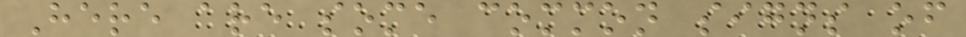Here are some common signs of
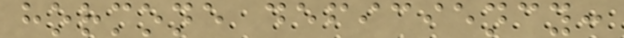hormone deficiency:
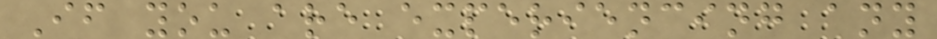If you are experiencing any
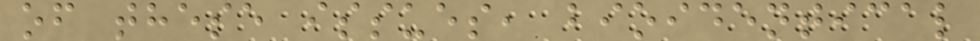of these issues, bioidentical
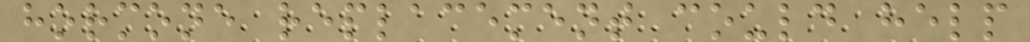hormone replacement could help
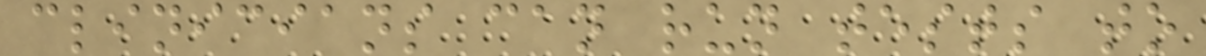clinicians can run tests to
